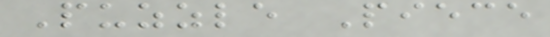Puzzle Piece
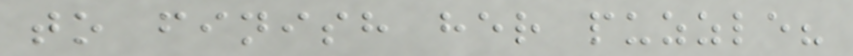to finish her puzzle?
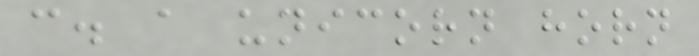c. a unicorn horn
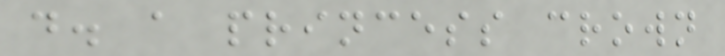d. a princess crown
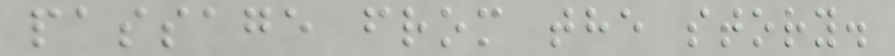passage from the story.
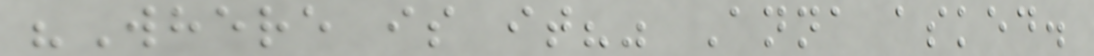"Where is it?" Anna asked.
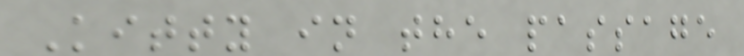Kitty in the passage
